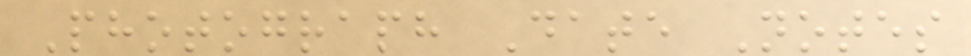Photograph Date Notes
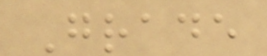Grade
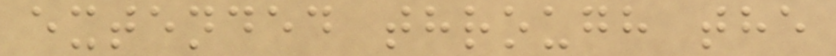extended through the
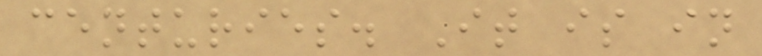centuries. It is in
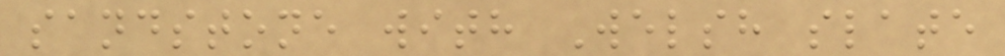sandstone with Welsh slate
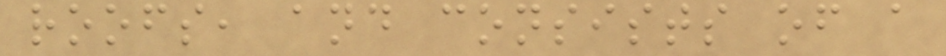roofs, and consists of a
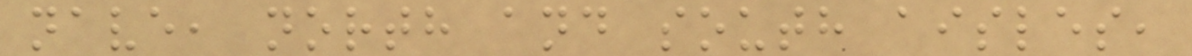nave, north and south aisles,
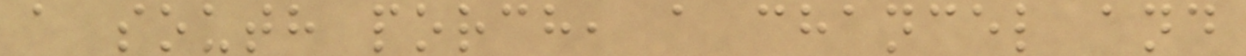a south porch, a chancel and
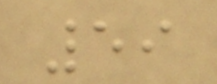59
